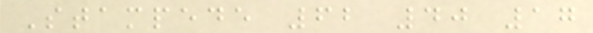Stampede 62 40 17
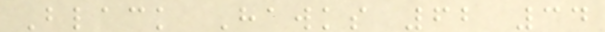Black Hawks 62 34
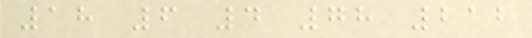18 6 4 78 212
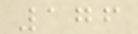176
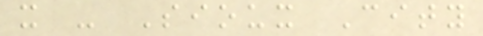x - Sioux City
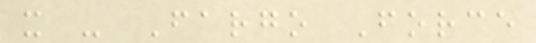x - Fargo Force
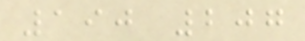190 207
